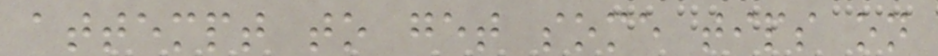attempt to get some tips on
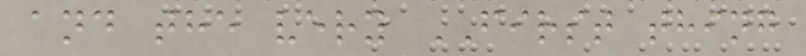and the very FIRST thing
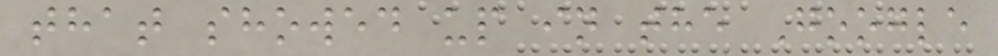that showed up in the Google
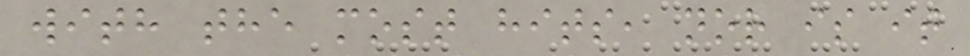with the most hits, nor is it
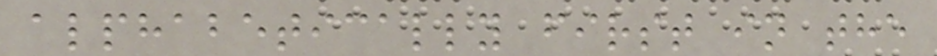alphabetically first in the
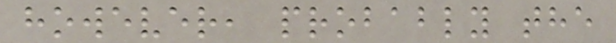however, probably the
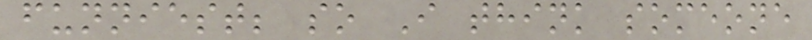funniest; so I think someone
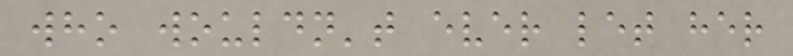who wouldn't ever let her
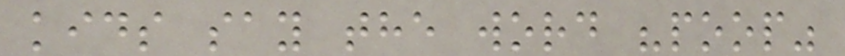kids say the word "poop"
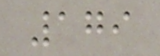179
